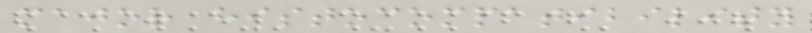major histocompatibility
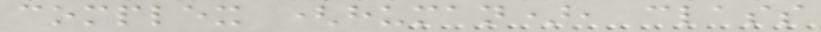complex (human), class
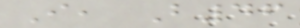I, B46
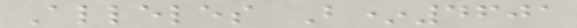Alleles B*4601
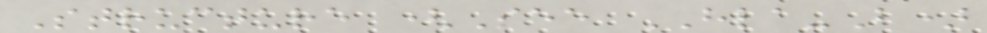Structure (See HLA-B)
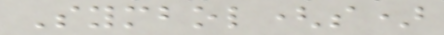Symbol(s)
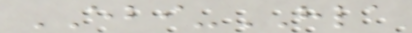EBI-HLA
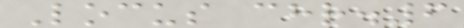Locus chr.6
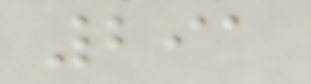291
